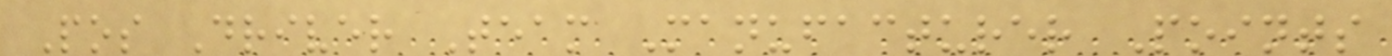Pos Driver Team Manufacturer Points
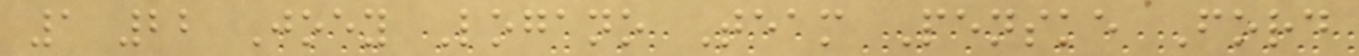1 22 Joey Logano Team Penske Ford
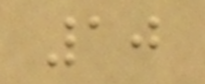10
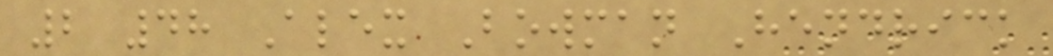2 48 Alex Bowman Hendrick
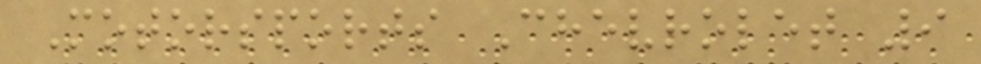Motorsports Chevrolet 9
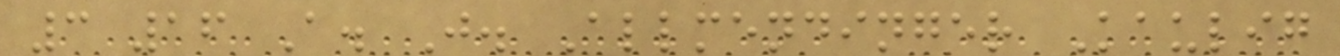3 16 A. J. Allmendinger Kaulig
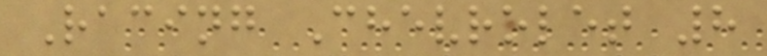Racing Chevrolet 8
